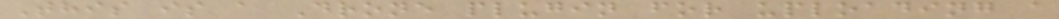This is a Drone plugin for uploading a
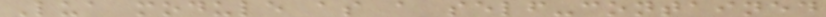Lua module as a self-contained
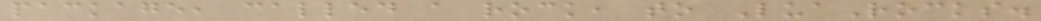package, called a rock, to LuaRocks.
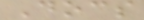Docs
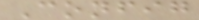Config
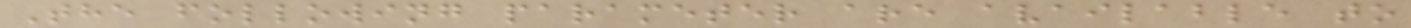The following parameter are available to
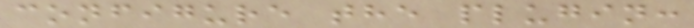configure the plugin:
